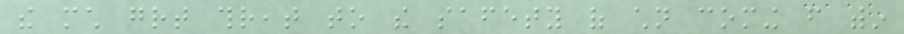the much great threat to the safety of children coming from within
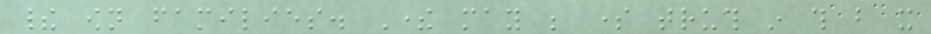their own families. There may be some truth in this but it
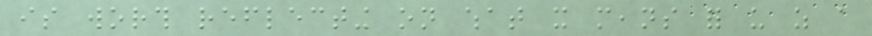is worth reflecting on what it means for us as a
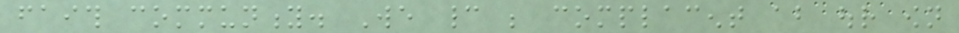faith community. We cannot be complacent about our own
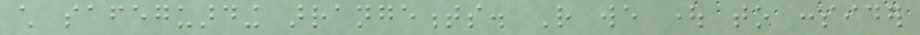child safeguarding arrangements. Rather we ought to consider
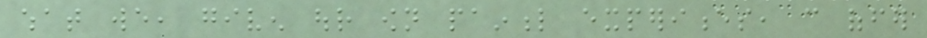what we, given our own painful experiences, can offer
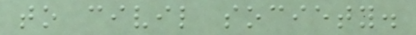to civil society.
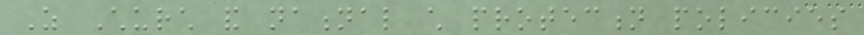As Church and national child protection policies
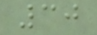30
